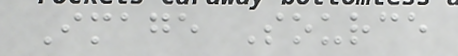Image Source
